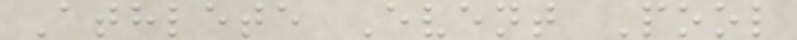Athlete Event Pool
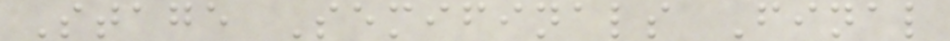Stage Semifinals Final
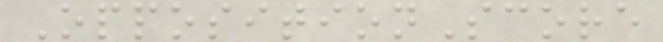OppositionScore
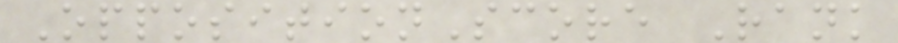OppositionScore Rank
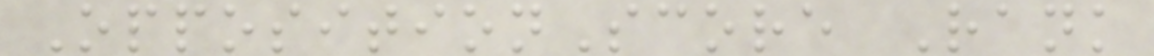OppositionScore Rank
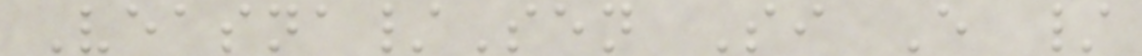Veasna/Sen Si E /
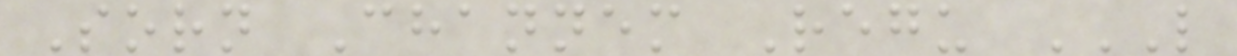Sorn Channem Regu L
